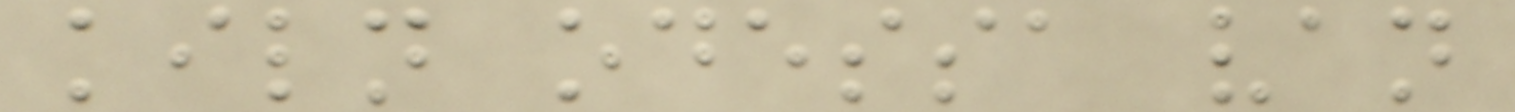kiln odessa van
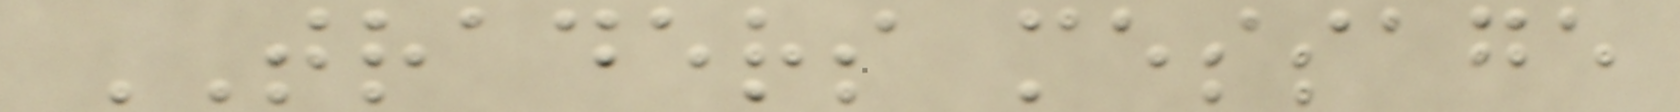TRADERS message
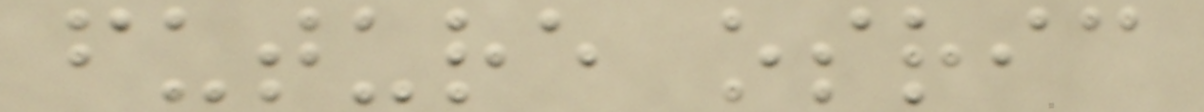future osric
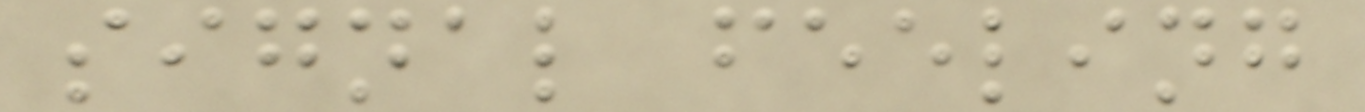signal feeling
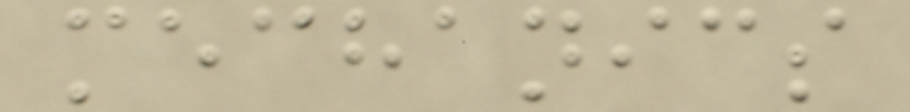mechanics
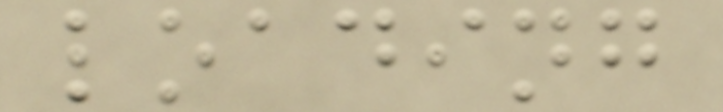loading
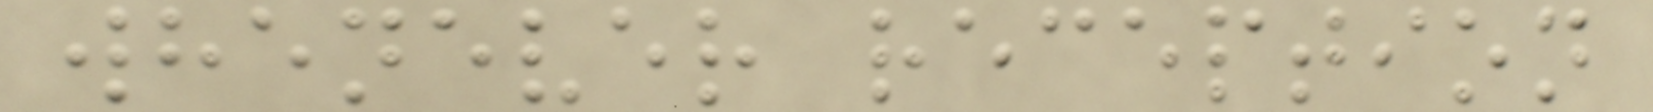whenever reception
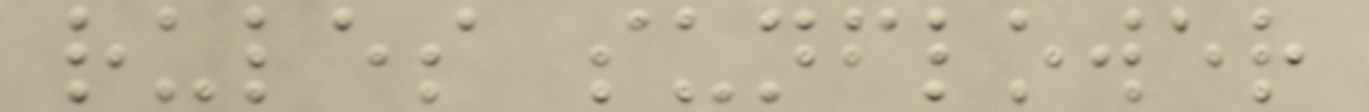rules sunflower
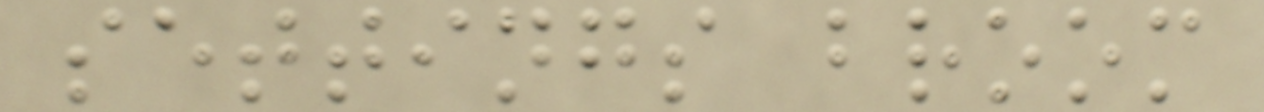settings broom
